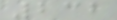232
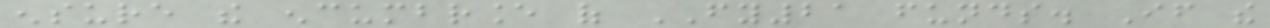ensure the encumbrance of FY21 funds. If the
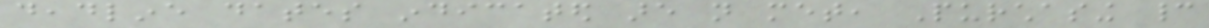deadline dates indicated are not met, Purchasing cannot
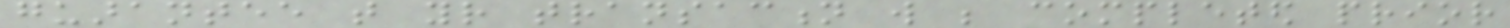guarantee that your transaction will be completed prior
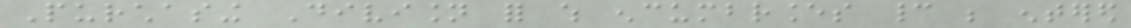Purchasing Division for which encumbrances cannot be entered
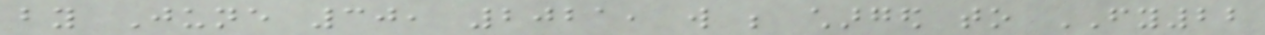by June 30, 2021, will be charged to FY22
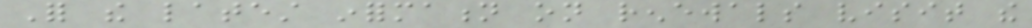For the latest information on renewals visit the
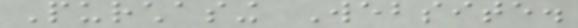Purchasing Website.
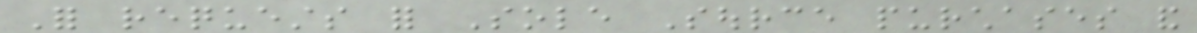For requests for Sole Source purchases and
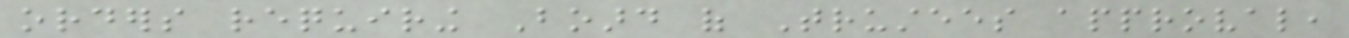orders requiring Board of Trustees approval,
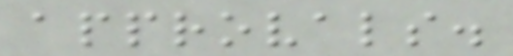approvals.
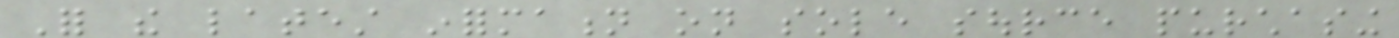For the latest information on sole source purchasing
